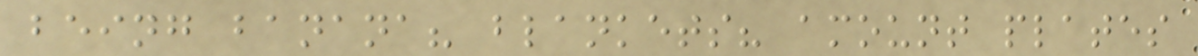being banana? blankets? amount plates
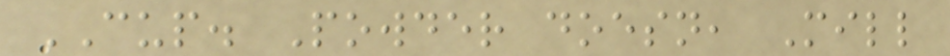CUP. Powder doesn, Mill
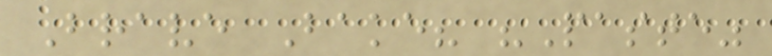Brave Bake? "Paste"
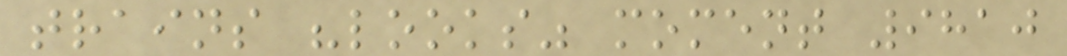trains "looks" moment 9810
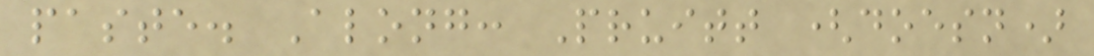paste. Along: Pruitt (doesn)
